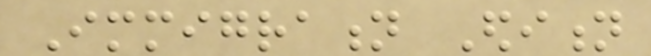Immigration Edition
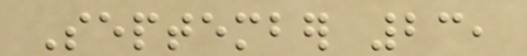September 23,
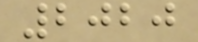2020
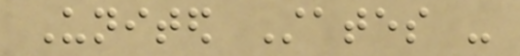United States -
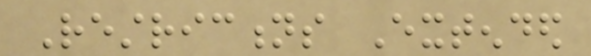Restrictions Extended
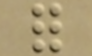for
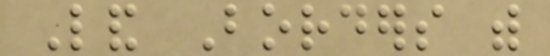Land Borders with
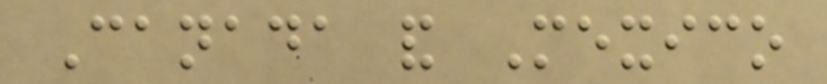Canada and Mexico
